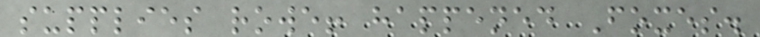supplies rowe! happened Foxes.
